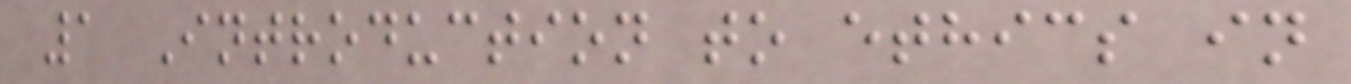1 Introduction to ethics in
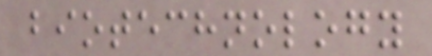biotechnology
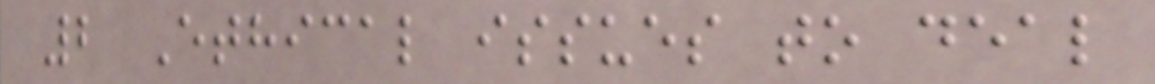2 Ethical issues to deal
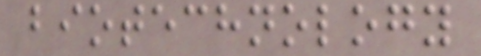biotechnology
